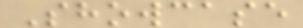Showcase
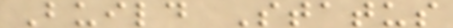Build Status
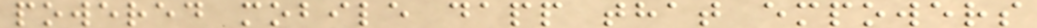powered mobile dapp that empowers
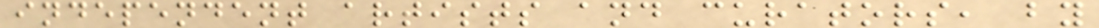independent artists and curators, by
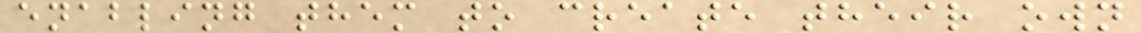enabling them to create their own
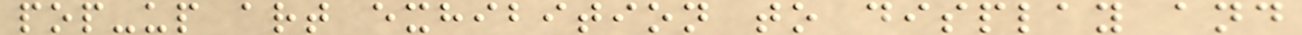pop-up art exhibition to display and
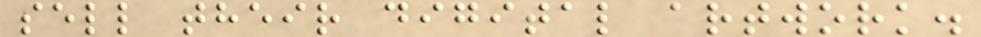sell their digital artwork.
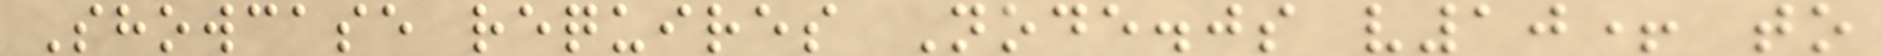Showcase requires Node.js v10+ to
